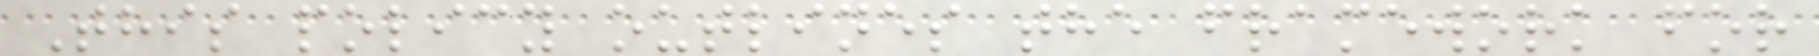This policy outlines the framework for
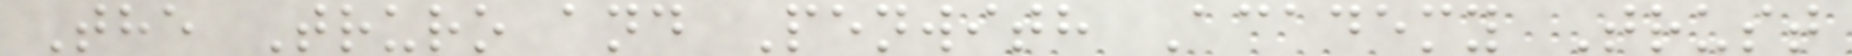The Truro and Penwith Academy Trust
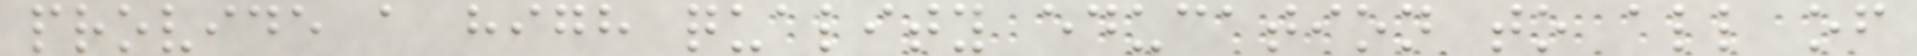provide a high quality education to all of
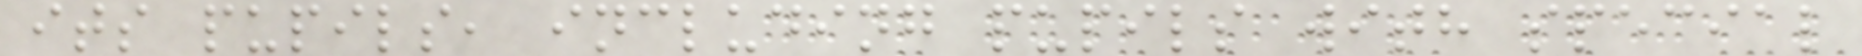its pupils, including pupils with special
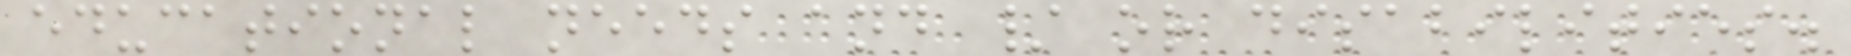educational needs and / or disabilities.
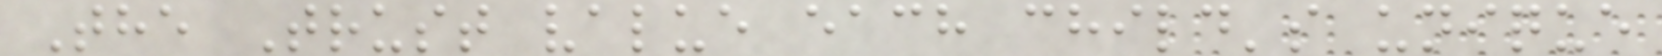The Trust value each child's unique
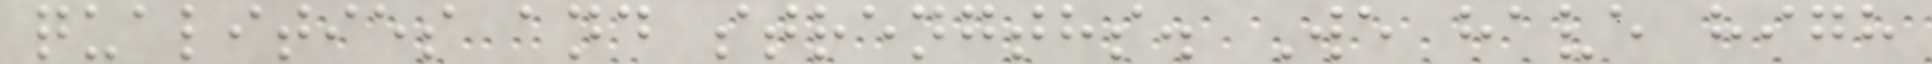qualities and strengths. We have high
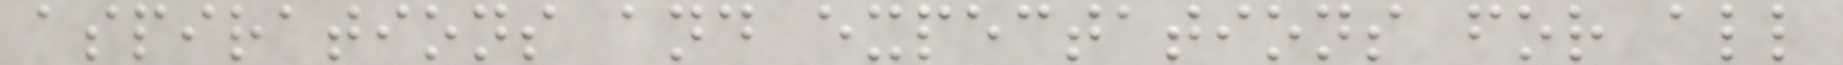aspirations and expectations for all
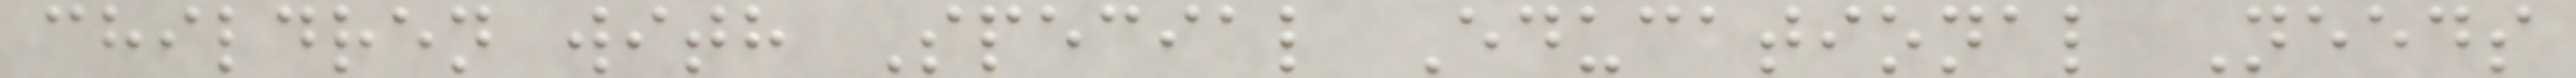children with Special Educational Needs
